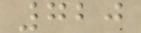720
